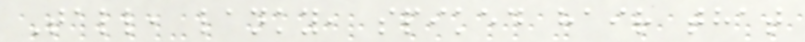Tall, lanky, spiked hair that
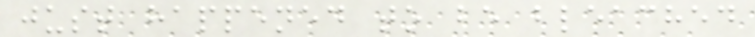just happened to be bleached
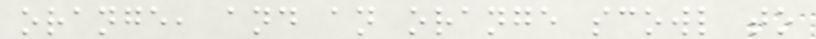orange, and an orange scowl to
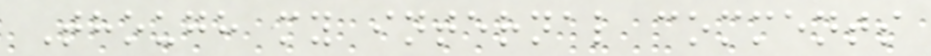Though my internal comments
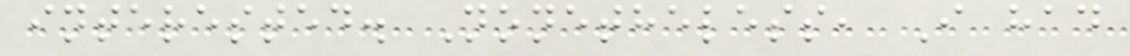interested. Nonetheless, I had
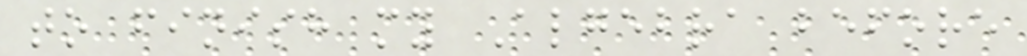to finish my Algebra before
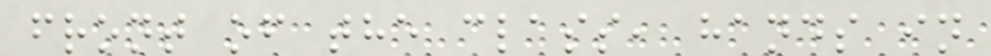front of the class, hands in
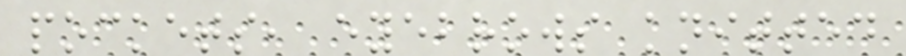pockets, eyebrows knitted
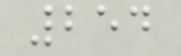254
